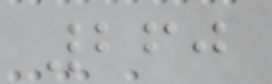260
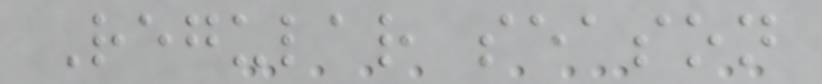Regular season
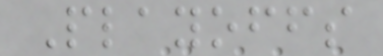Playoffs
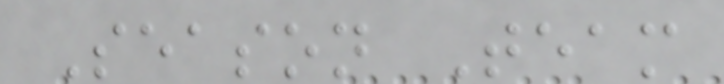Season Team
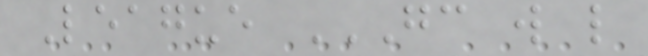League GC W L
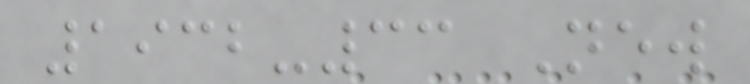1932-33 New
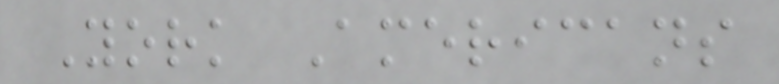York Americans
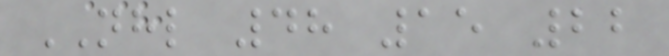NHL 48 15 22
